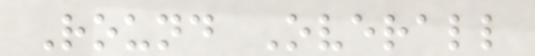Round Overall
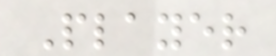Player
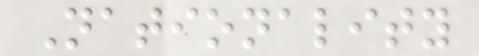Nationality
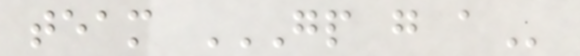team GP G A
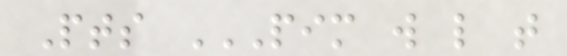Pts PIM W L T
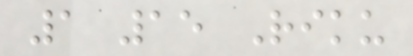1 15 Riku
